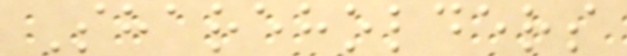Shareholders
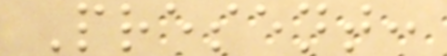Present:
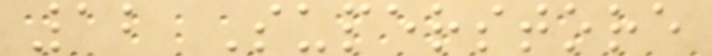12 Superstore
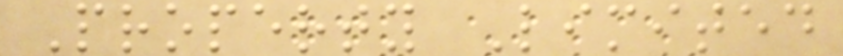Property Limited
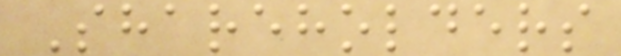Shareholders
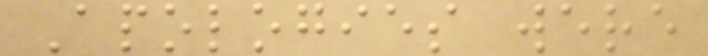Apologies were
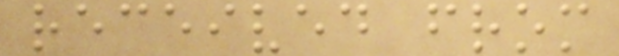received from
